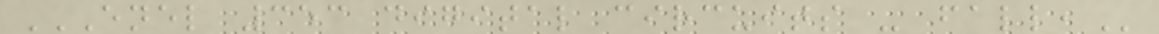ENEL 353 DIGITAL CIRCUITS - FALL,
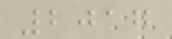2017
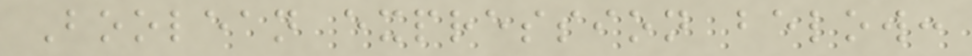Boolean expression below:
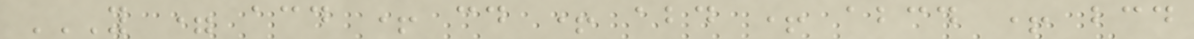Y = ACD + CD + ABD + ABCD + BCD
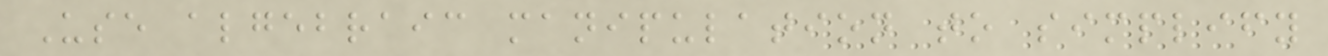Use algebraic manipulation to simplify
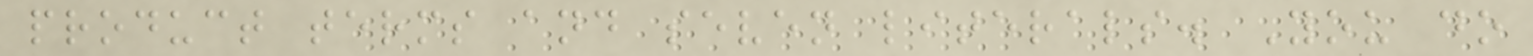product terms and seven literals. You do
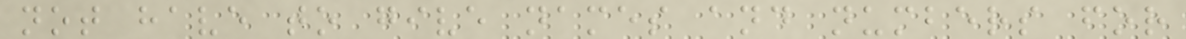not have to give names and numbers for
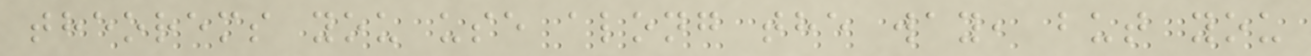theorems you use along the way, but you
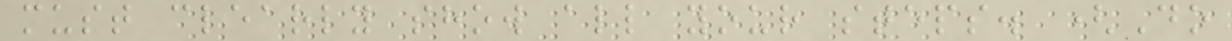must clearly show all your steps. (Do
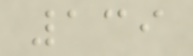139
